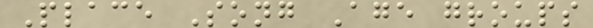Place Song Age groups
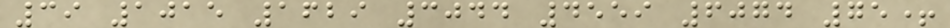39 1015 1629 3044 4559 6074 75+
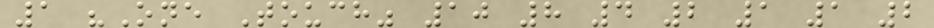1 "One Touch" 10 8 4 2 1 1 2
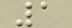1
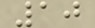10
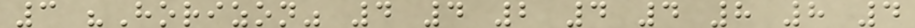3 "Horizon" 4 4 2 4 4 8 8 4
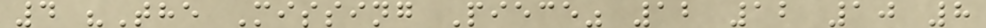4 "The Missing Piece" 12 12 10 8
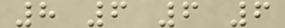8 6 6 6
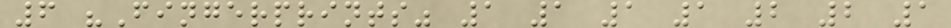6 "Fingerprints" 1 1 1 1 2 2 1
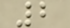2
